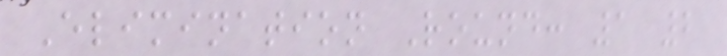Elimination Round: 1 2
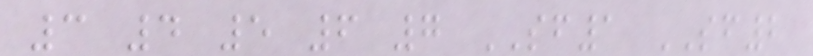3 4 5 6 7 SF1 SF2
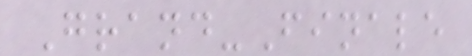Grand-Finale
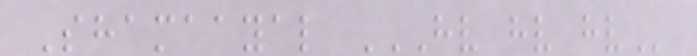Shamaayal HV HV HV
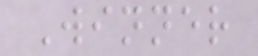Winner
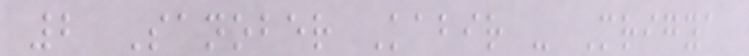2 Sanober Kabir - Mrigya
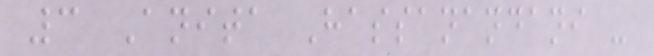3 Anita Hassanandani -
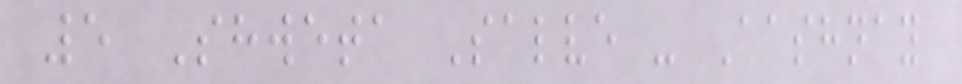5 Shweta Salve - Aashnay
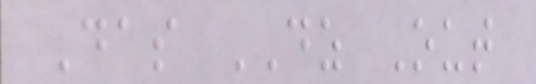Das DZ Out
